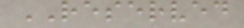RESERVED
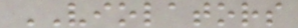VIOLATORS
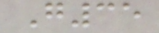G35
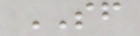SF
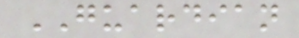GUARDIAN
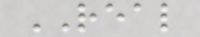REAL
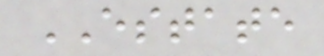ESTATE
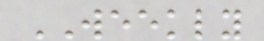WEEKLY
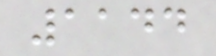1144
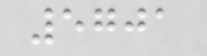5701
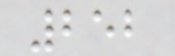252
